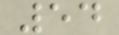54
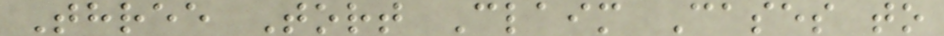Three Tort Claim Cases to
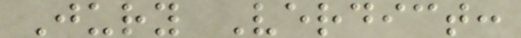Jury Verdict:
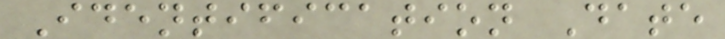Identification Date
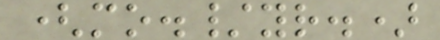(mo./yr.)
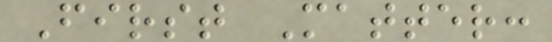First Matter:
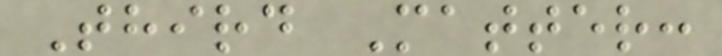Third Matter:
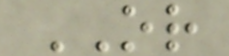OR
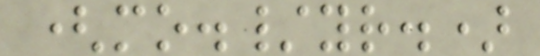(mo./yr.)
